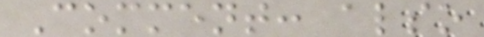Comment: also
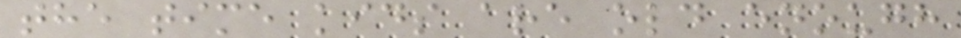the time kids are old enough
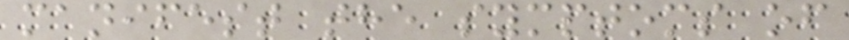manifest the symptoms of
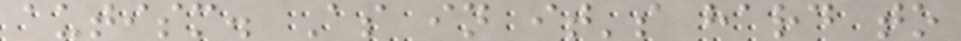autism. As in it's hard to
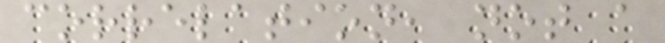correlation, not a
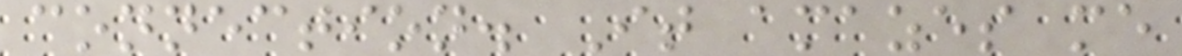connection. It amazes me
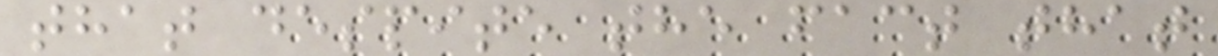that despite the fact that
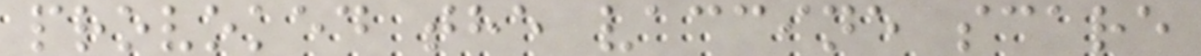provoked the vaccine scare
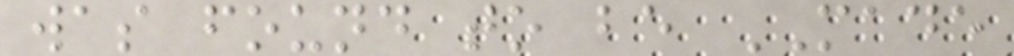was found to be MADE
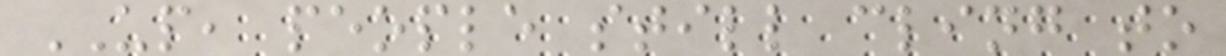UP, people still cling to
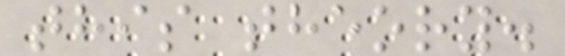this theory.
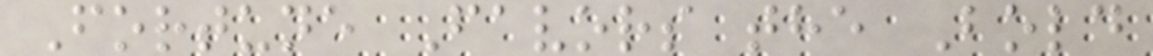Fortune Favors the Bold
